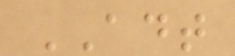ADT
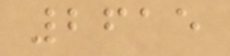2615
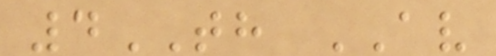4TH AV
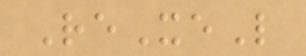ReXeL
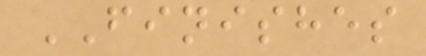FINISHES
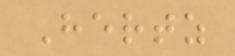Hertz
